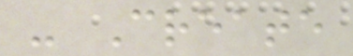- Create
